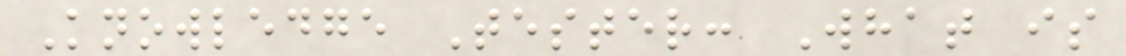Knowledge Tester: What is
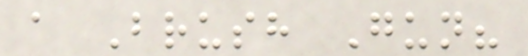a Brush Gun?
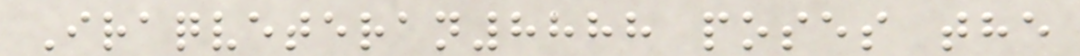Iraqveteran8888 poses the
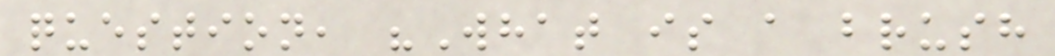question, "What is a brush
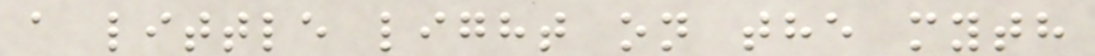a little light on the myth
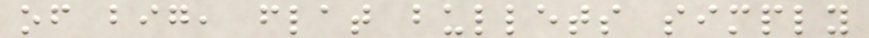of big, flat bullets simply
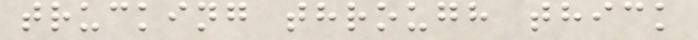trucking through thick
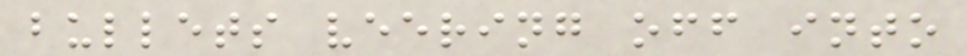bullets veering off into
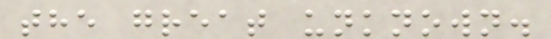the great unknown.
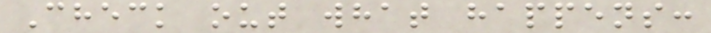Check out what happens:
